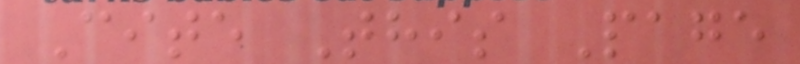Cite This Page
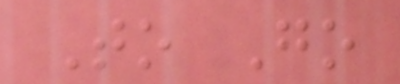To Go
